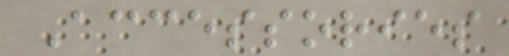Accessories
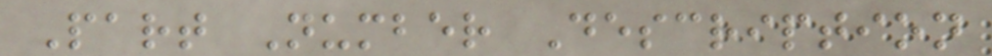Part Number Description
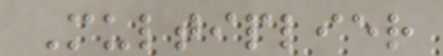Multiplier
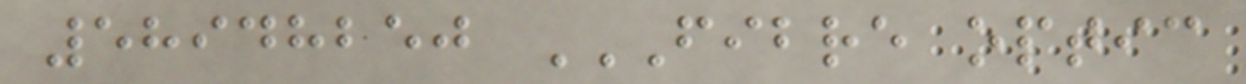58948250 FIBRE OPTIC
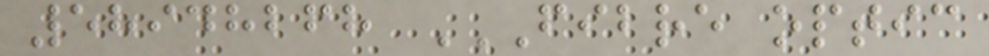58948268 FIBRE OPTIC
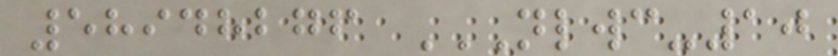58948276 NLWC-10
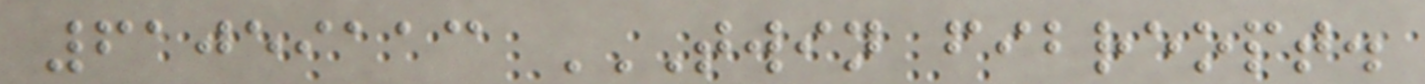61059113 TWIN FIBREOPT.
